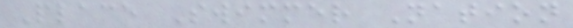Place Swimmer Nation
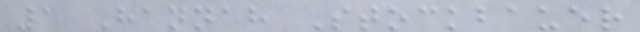1 Hannah Stockbauer
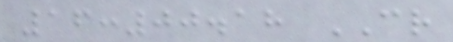16:00.18 CR
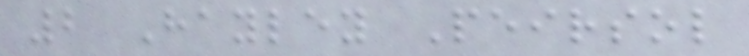2 Hayley Peirsol
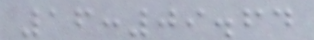16:09.64
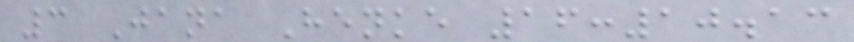3 Jana Henke 16:10.13
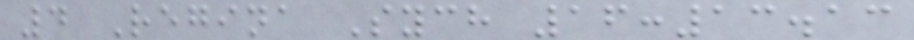4 Regina Sych 16:13.13
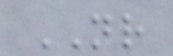NR
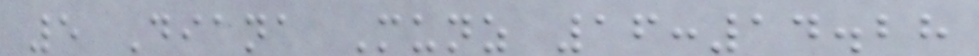5 Diana Munz 16:14.28
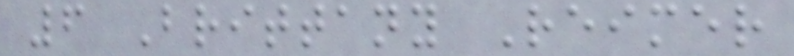6 Brittany Reimer
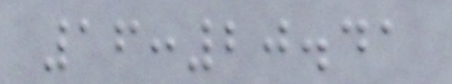16:20.41
